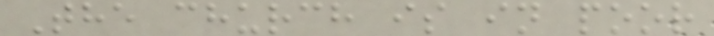The church is in poor
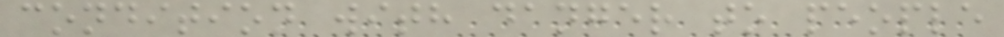condition with danger to people
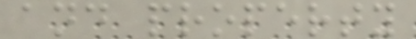and property
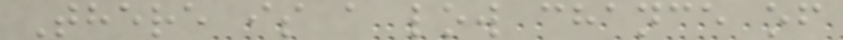There is a low chance of
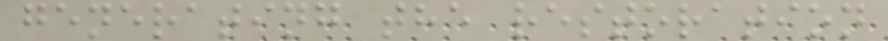generating the restoration
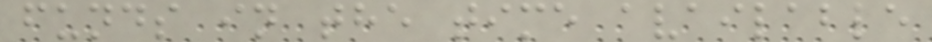funds in the time available
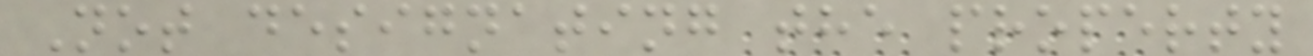Not designating the property
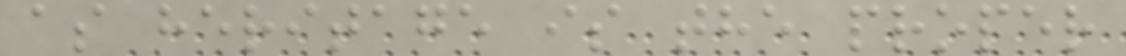as heritage is the proper
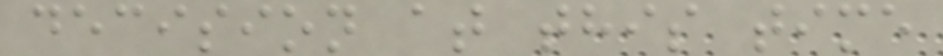decision at this time
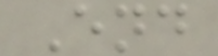End
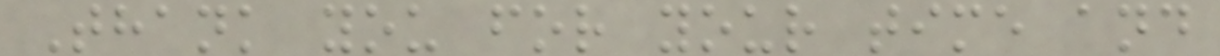Thank you for your time and
